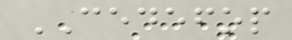CEDEFOP
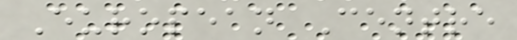European Centre
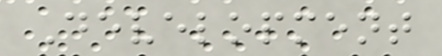Development
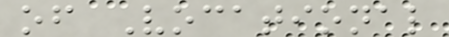of Vocational
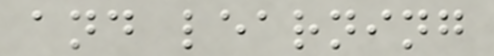and learning
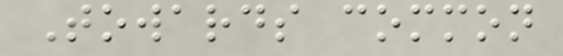Towards common
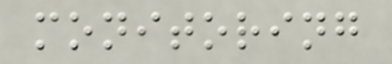monitoring
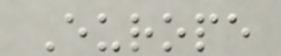Europe
